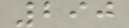290
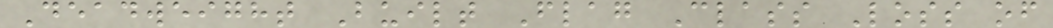Deadweight Built Flag Class Loss of
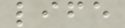life
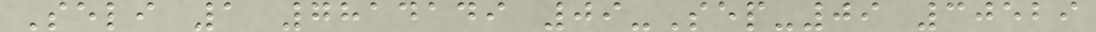Seli 1 7814149 09-Sep-09 30529
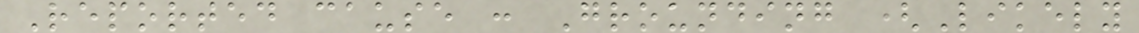Reported cause : Grounding (Likely
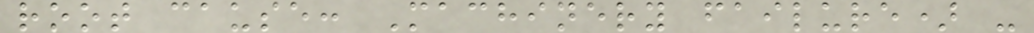root cause: Machinery failure) -
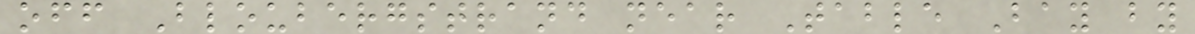off Bloubergstrand near Table Bay by
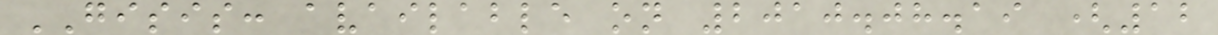GISIS: available on 2010.08.19 (12
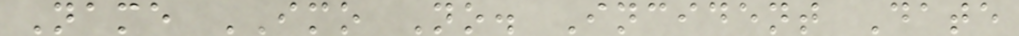Name IMO No. Incident Date
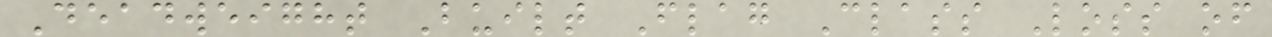Deadweight Built Flag Class Loss of
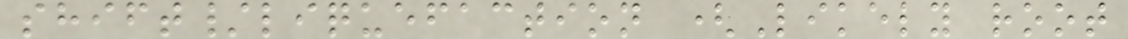shift/liquefaction (Likely root
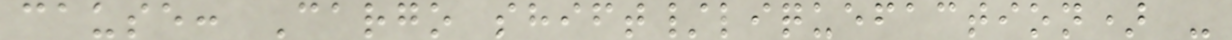cause: Cargo shift/liquefaction) -
